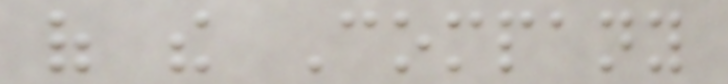of the Company
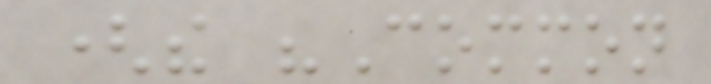(the "Common
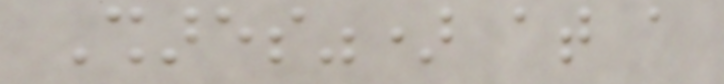Shares") at a
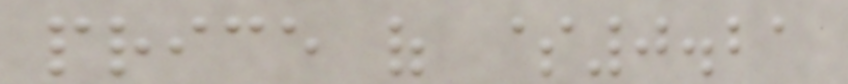price of $0.21
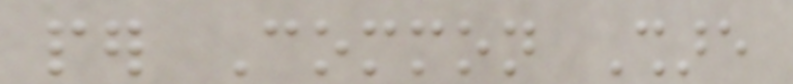per Common Share
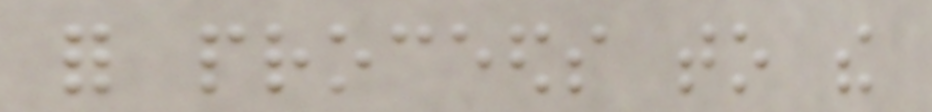for proceeds to the
